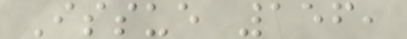Issue 156,
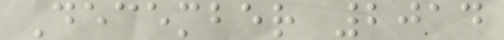December 2014
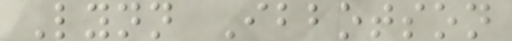Lynn Ibbotson
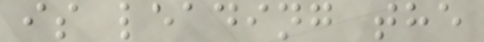is leading the
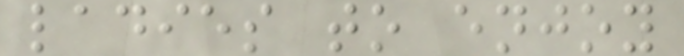ladies to enjoy
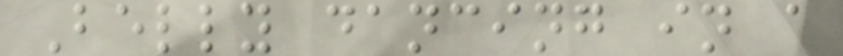Belly dancing in a
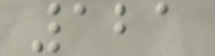121
